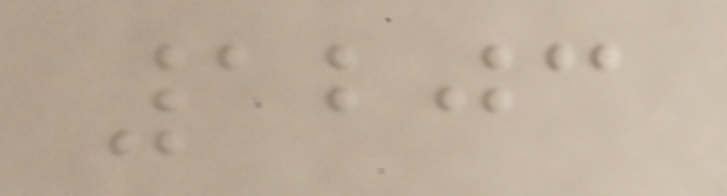1203
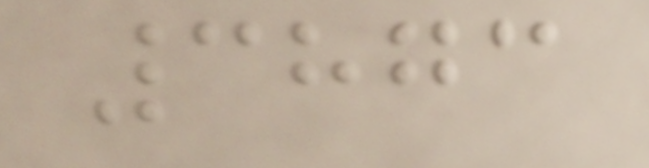3873
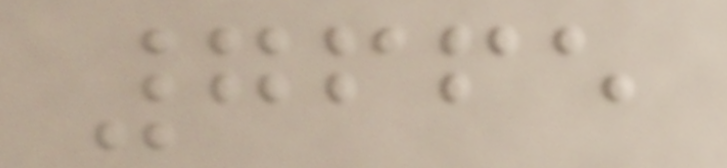7665
